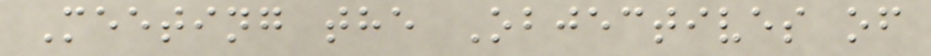Meeting the Objectives of
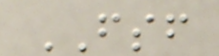FSF
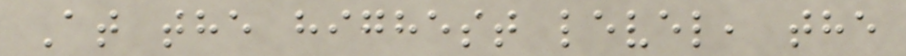At the highest level, the
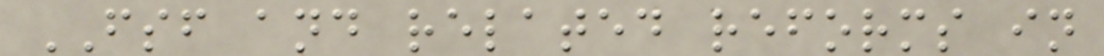FSF and related reforms in
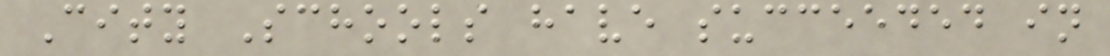City Schools have succeeded in
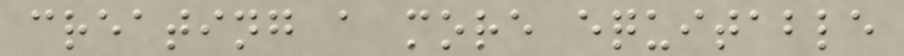creating a more equitable
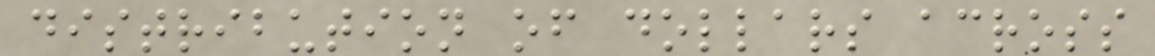distribution of dollars across
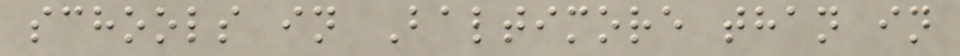schools in Baltimore than in
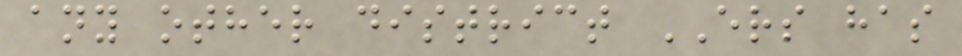any other district ERS has
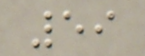59
